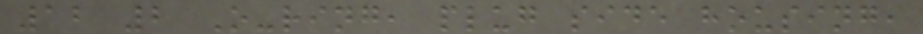12 2 O-ring, plug side housing,
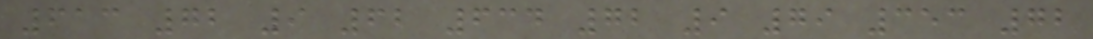613 72 9 62 634 72 9 79 353 72
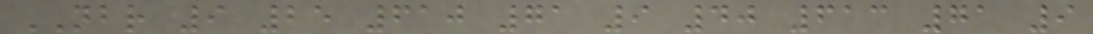NBR 9 25 610 71 9 40 613 71 9
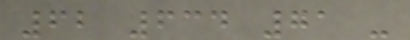62 634 71 -
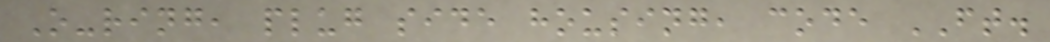O-ring, plug side housing, code FT.
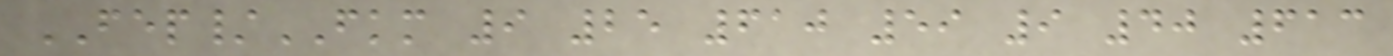FEP/FKM 9 25 610 59 9 40 613
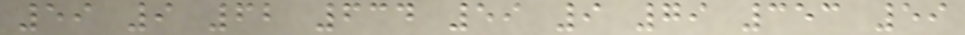59 9 62 634 59 9 79 353 59
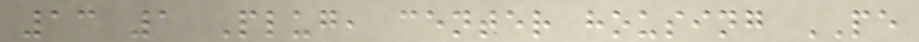13 1 Plug, center housing PE
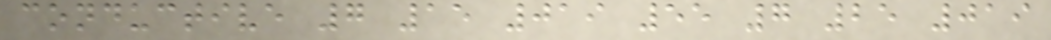conductive 7 15 019 55 7 25 019
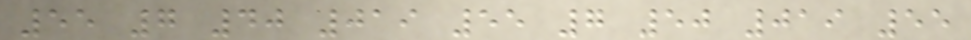55 7 40 019 55 7 50 019 55
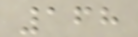168
